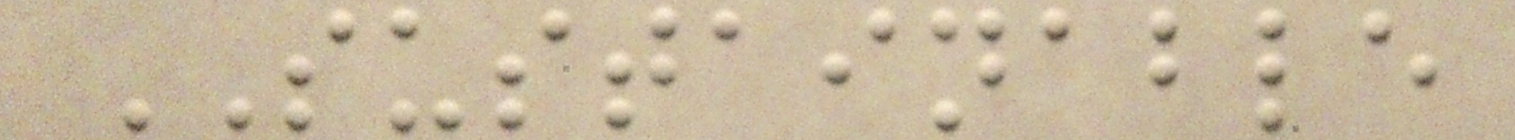SUSTAINABLE
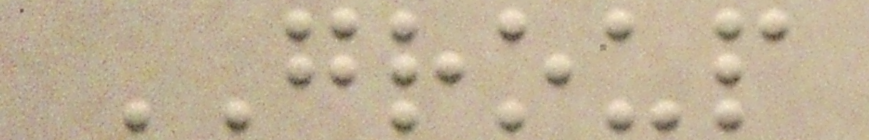GROUP
